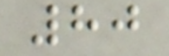80
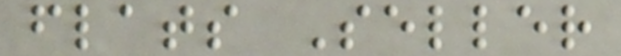flats Seller
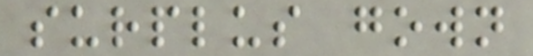surplus gown
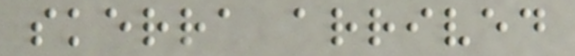skerra arrived
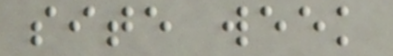site week
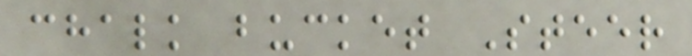chalk bucket Steer
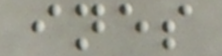ines
